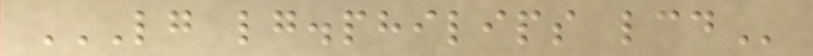LG LG.PHILIPS LCD
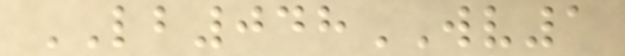LB048WV1
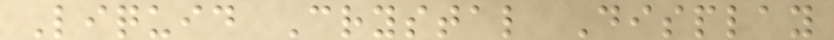Liquid Crystal Display
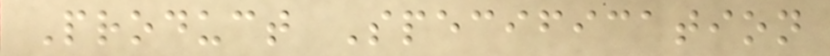Product Specification
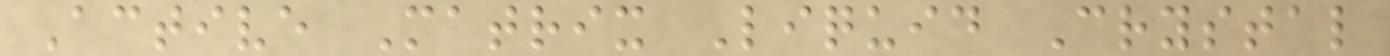Active Matrix Liquid Crystal
